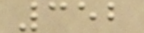352
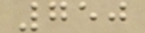750
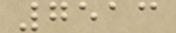7513
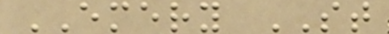EMERY ST
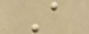A
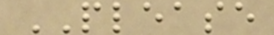PLEASE
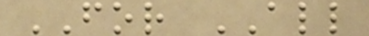FOR ALL
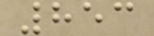853
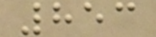853
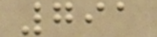791
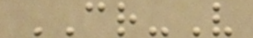CR-V
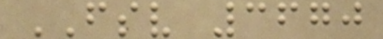FSV 3670
